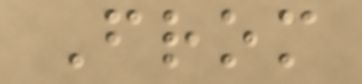From
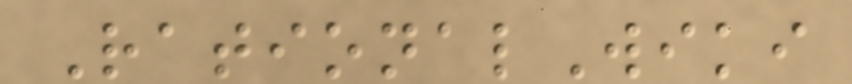RationalWiki
